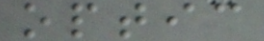optic
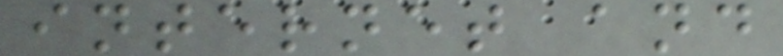internet and
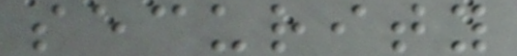security
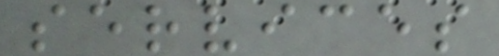services
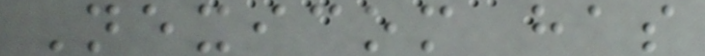Nexicom has
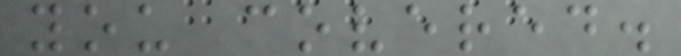you covered.
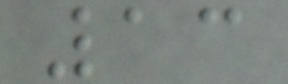13
